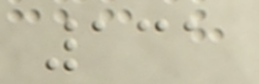131
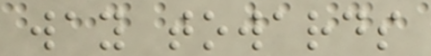way towards
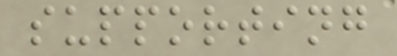supporting
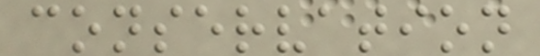conservation
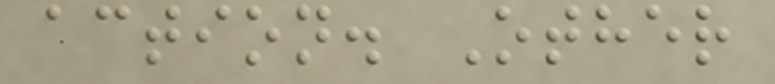action. Other
